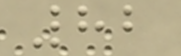82
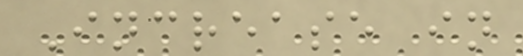Increase in
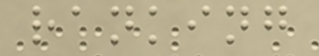ranking
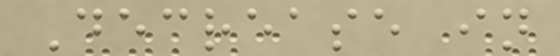Decrease in
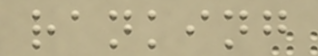ranking
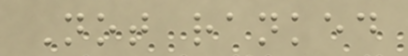Not ranked
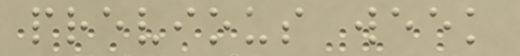previous week
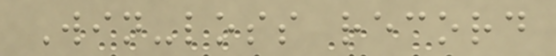Win-loss record
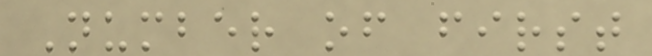Number of first
